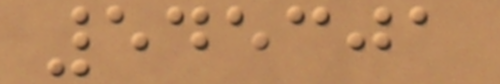545301
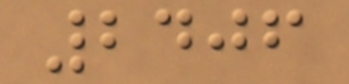2406
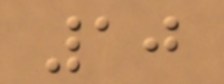10
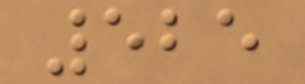525
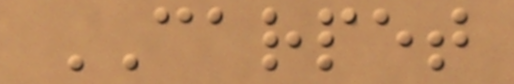CARPET
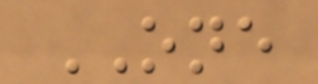ONE
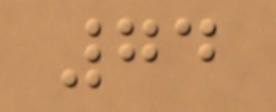74
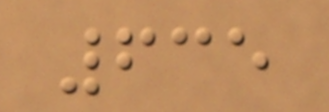635
